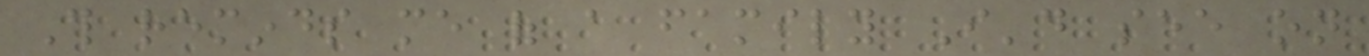This reminds me of a family I'd see on
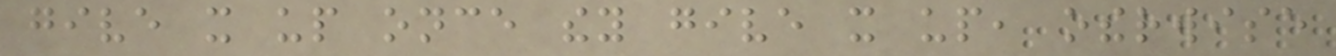give it up once they give it up, otherwise
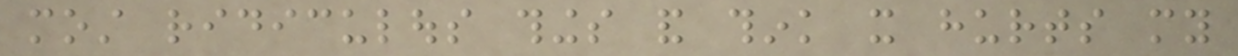most ridiculous things and think it hurts my
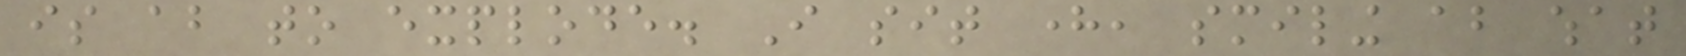is about to explode. I sit here, smiling about what
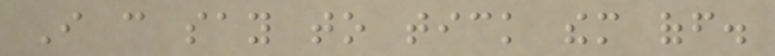I can say to tick them off.
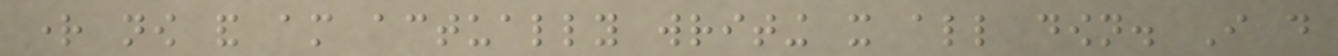right now and am actually writing it all down. I do
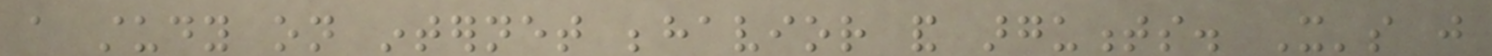a study on internet behavior and arguments. It's just
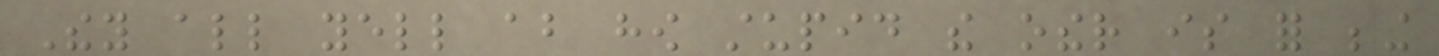They all yell about how stupid the other is for being
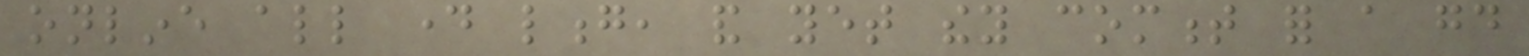online all day long, and yet they comment for a good
